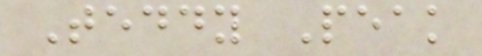Teddy Peak
